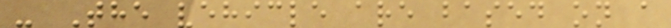- The vehicle are based on a
